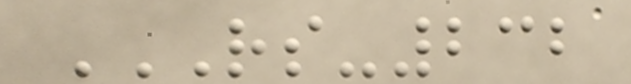RS-232
